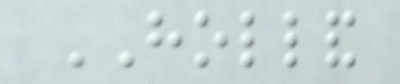HOLLAND
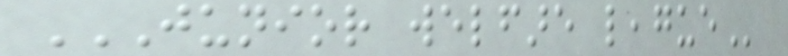JUNIOR WELFARE LEAGUE
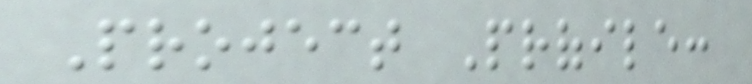Project Profile:
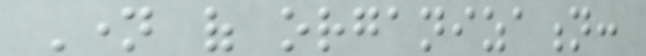Name of organization:
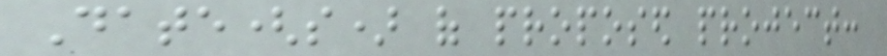Date(s) of proposed project:
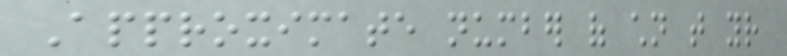Approximate number of children that your
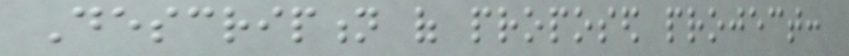Description of proposed project:
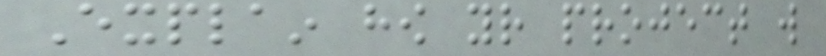Explain how your project will
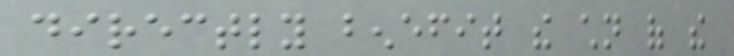directly benefit the children of the
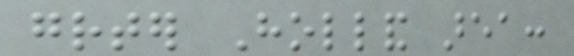greater Holland area:
